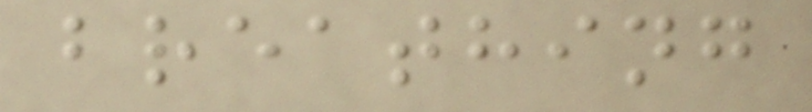breathing
